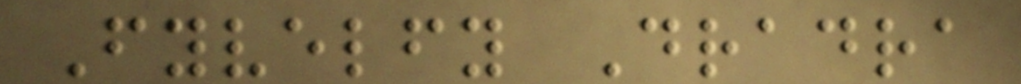Fyvelfy Dradra
